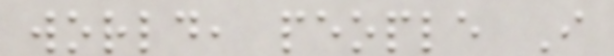world, people I
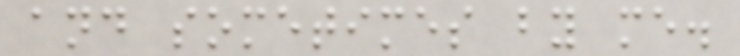and sometimes by me.
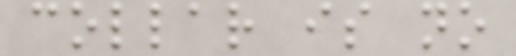collar is no
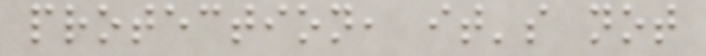protection, it's not
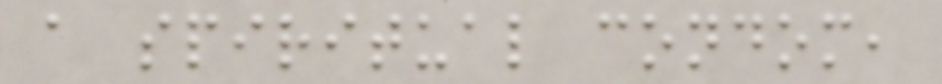a spiritual condom,
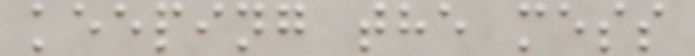keeping the mess
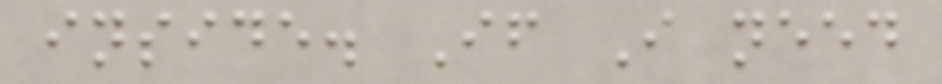inside. If I need
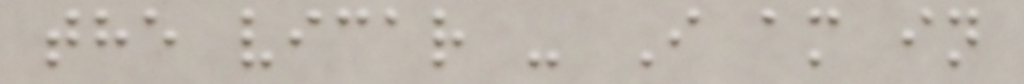the vicar - I am in
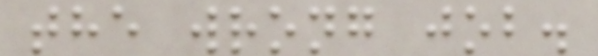the wrong job.
